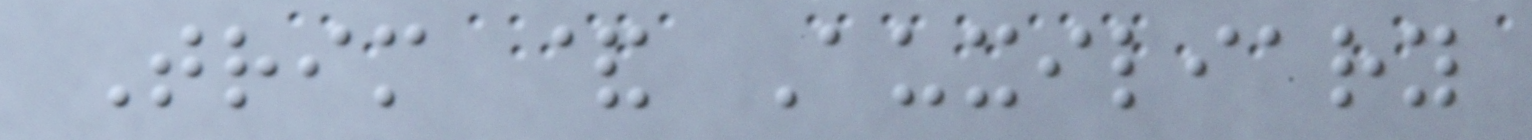Trim & Auxiliary
